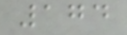174
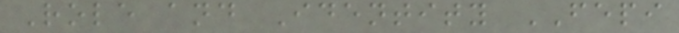Role and Identity FEPI
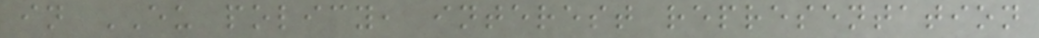in EU policy, interest representation
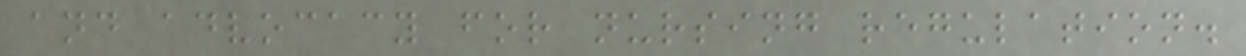and advocacy for nursing regulation.
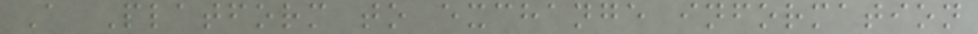A Platform to exchange information
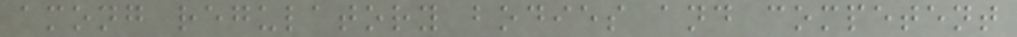among regulatory bodies and competent
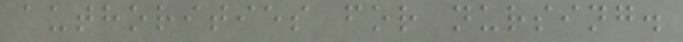authorities for nursing.
